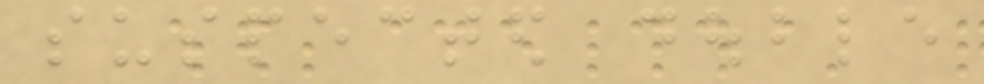suspected double
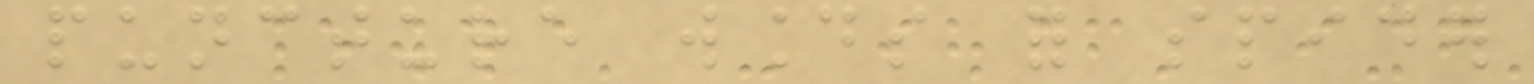puncture wounds for spider
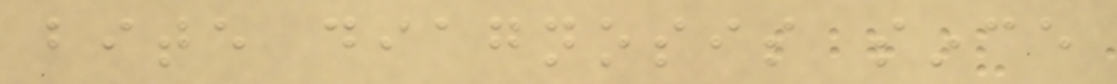bite diagnosis since
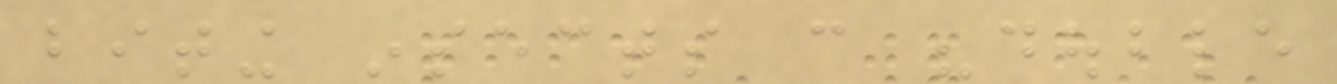biting insects can "double
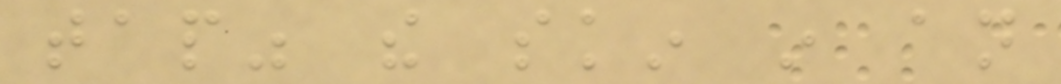tap" the skin in an
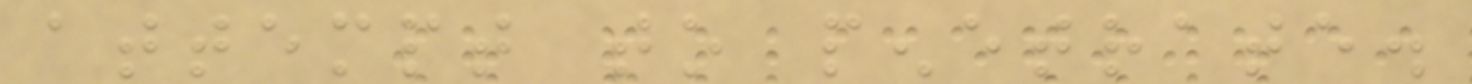attempt to penetrate.
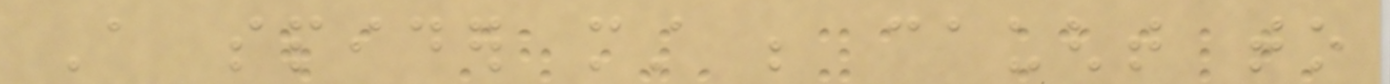A spider must be caught to
